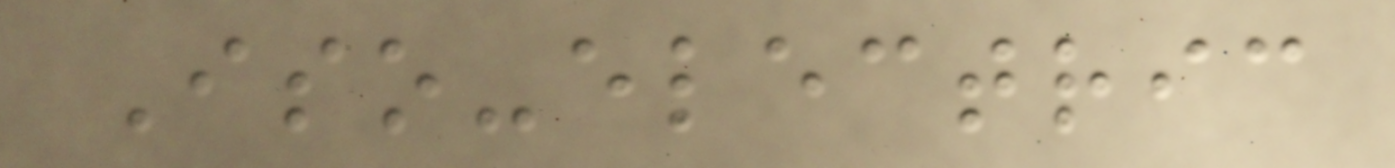Iso-electric
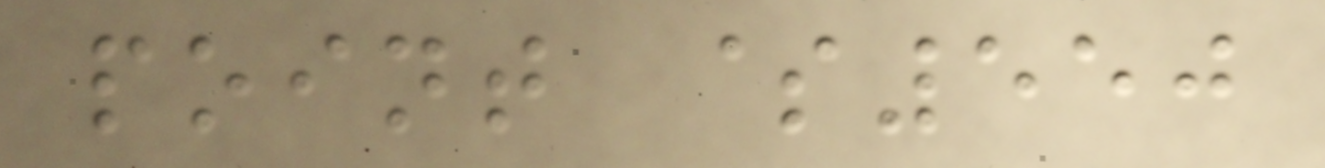point $550
